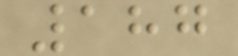187
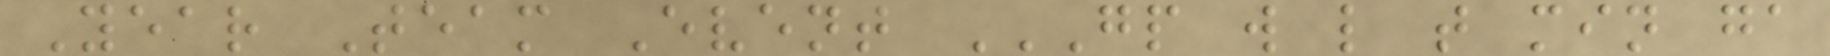Year Team Event GP W L T MIN GA
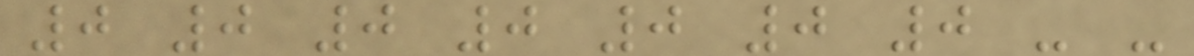0 0 0 0 0 0 0 - -
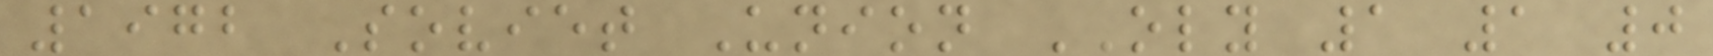1972 Soviet Union OLY 1 1 0
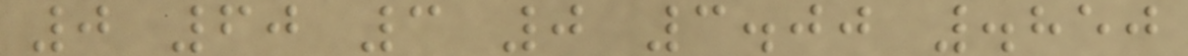0 60 3 0 3.00 .850
